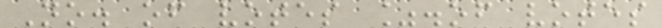No. of votes %.of votes
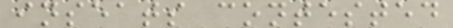inseats contested
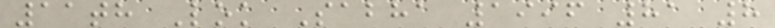11th Lok Sabha 1996 81 8
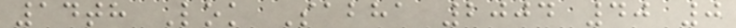14th Lok Sabha 2004 40 0
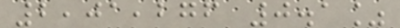2,01,276 0.1%
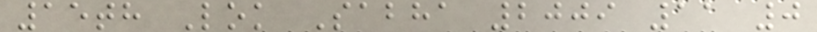15th Lok Sabha 2009 11 0
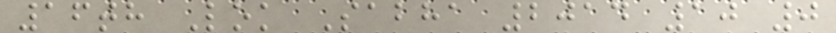16th Lok Sabha 2014 10 0
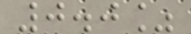0.0%
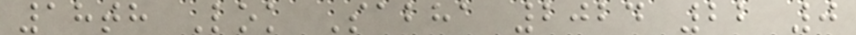18th Lok Sabha 2024 22 0
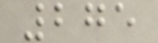275
